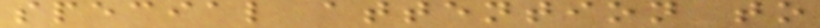special attention to
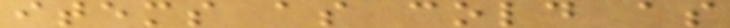items as cold as
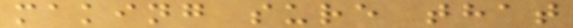making sure that
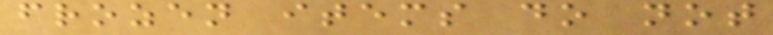frozen items do not
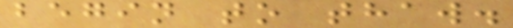begin to thaw.
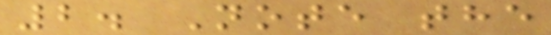2. Note the
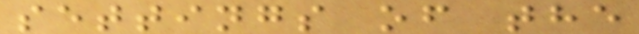settings of the
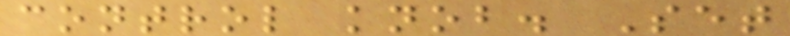control knob. Set
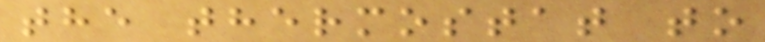the thermostat to
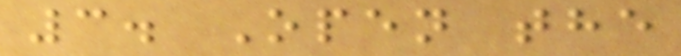3. Open the
